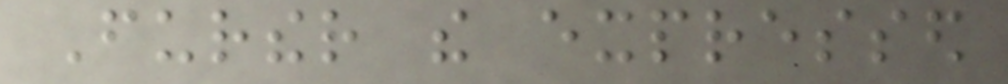Further the expressed
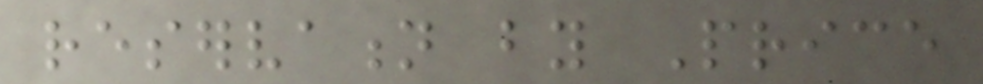reservation by Price
